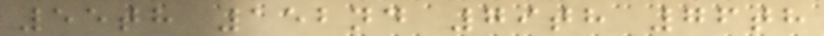55th 152nd 79th 76th
